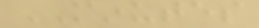MINUTES
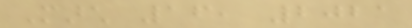March 16, 2021
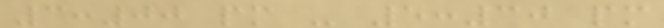3:00 pm - 5:30 pm
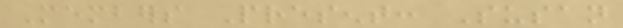Members Present: Susan
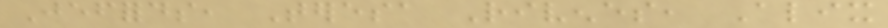Jeffords, Teresa Rivenes, Alix
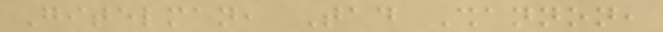Gitelman, Tad Shannon,
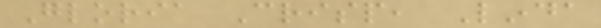Gloria Crisp, Linda
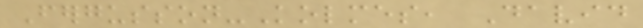Fergusson-Kolmes, David
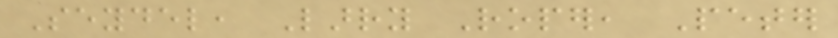Seydel, Larry Roper, Peter
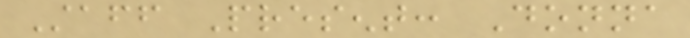Staff Present: Donna
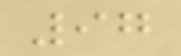97
